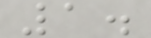1.
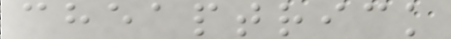cheaptrick
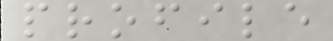profile
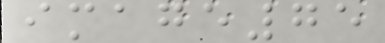image75
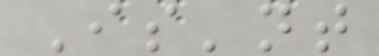Is'nt
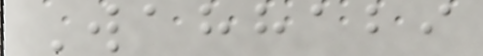Wahhabi
